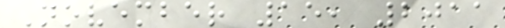November 15, 2011
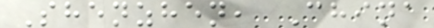Shenzhen, China
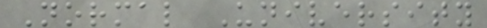Normal University
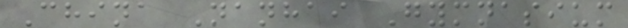China Nanhai Gymnasium
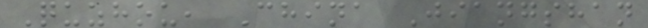Quzhou, China Jiangshan
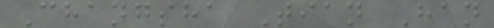Changsha Tian Han
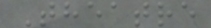Theatre
